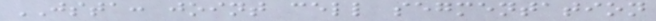JSTA: joint cell segmentation
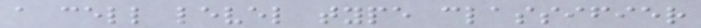a cell level type classifier
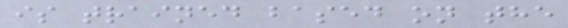is trained based on the
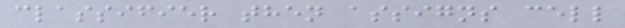classifier then assigns cell
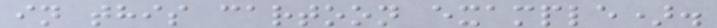in this cartoon example).
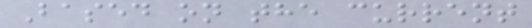Based on the current
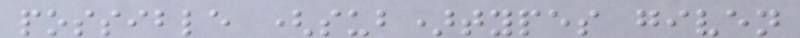possible (sub)types given
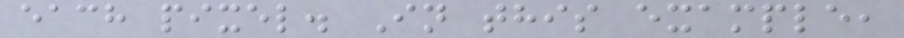each pixel. In this example,
